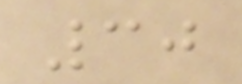30
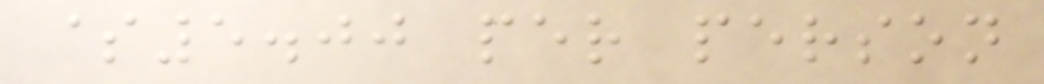$5.00 per person
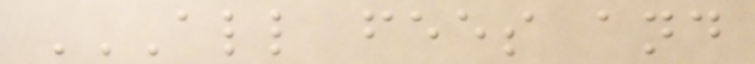ALL FEES AND
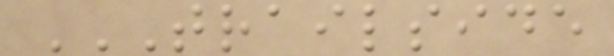TRAILSIDE
